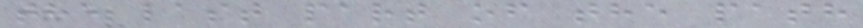the last part of the path
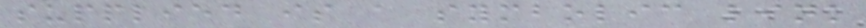supplied is a symbolic link
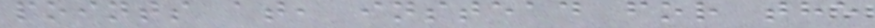points at, instead for the
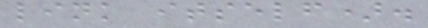link itself).
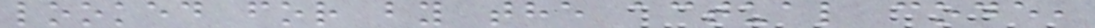looked for by the actual code,
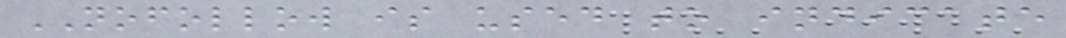NOFOLLOW is used to indicate
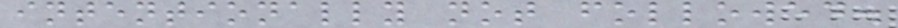intentionally not followed.
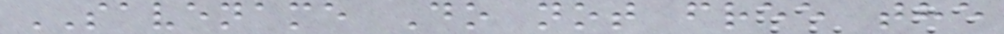SAVENAME Do not free the
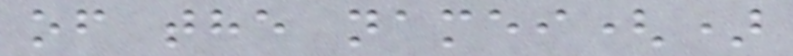of the namei()
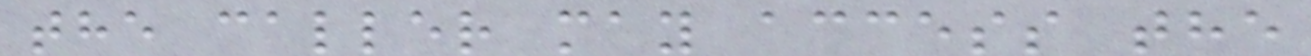the caller may access the
